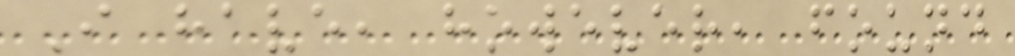I have, however, found
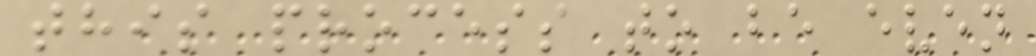this process to be even
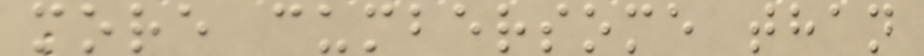more cumbersome than
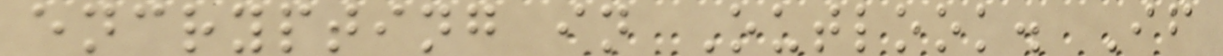encrypting in Outlook. If
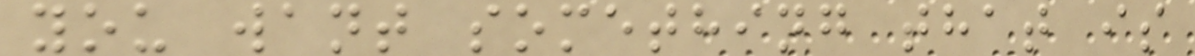you want something that is
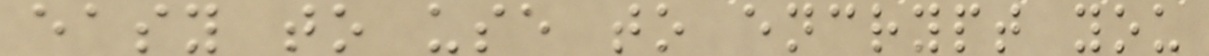easy to use to encrypt you
